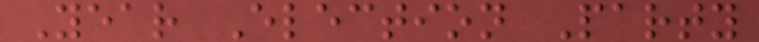Year Election Party
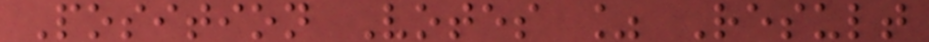Position Votes % Result
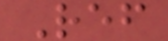Ref
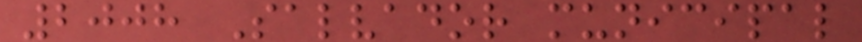2008 Salvador municipal
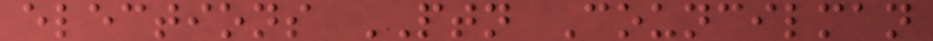elections PTN Councilman
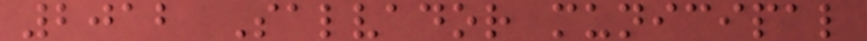2012 Salvador municipal
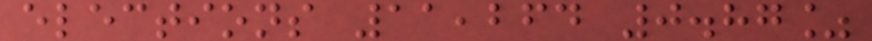elections 11,264 0.87%
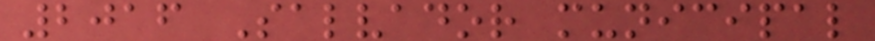2016 Salvador municipal
